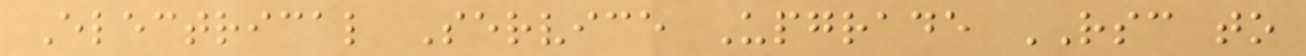Electrical Service Upgrade RSC to
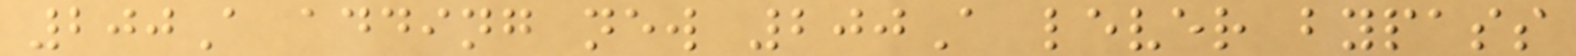200A adding new 200A lever bypass
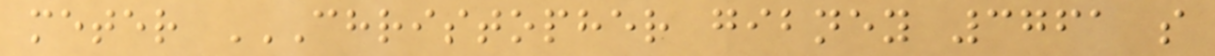meter CHRISTOPHER GIBNEY 3761 S
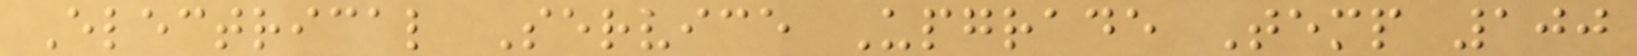Electrical Service Upgrade Temp 100
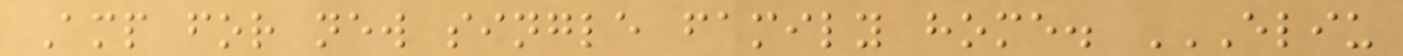Amp for new single family home. ELIU
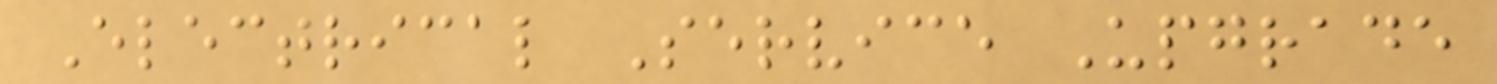Electrical Service Upgrade
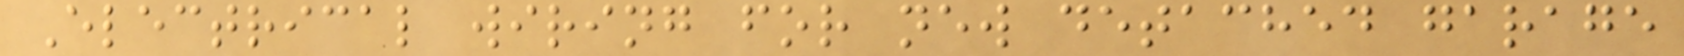Electrical wiring for new detached garage
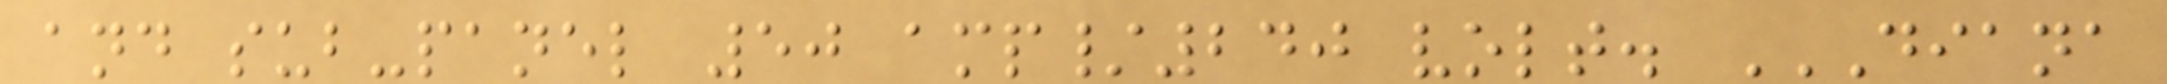and sub-panel 50 amp/240 volt. DIANA
